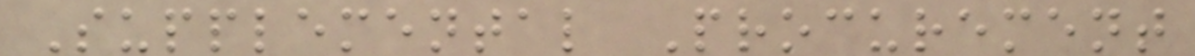Supplemental Procurement
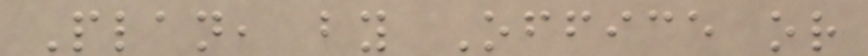Plan, by Office or
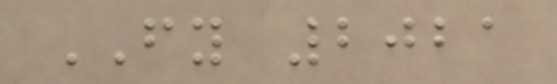FY 2021
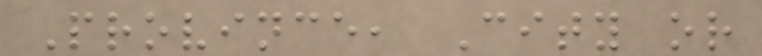Province, City or
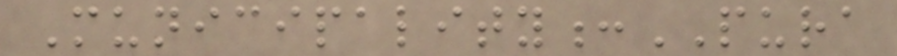Municipality:PURA
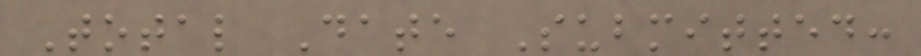Total Date Submitted:
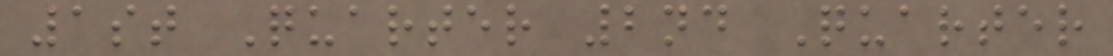1st Quarter 2nd Quarter
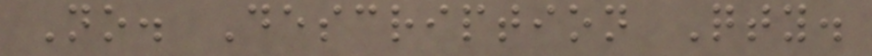No. Description Qty.
